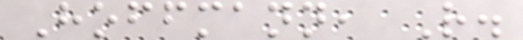Hoffmann, R.
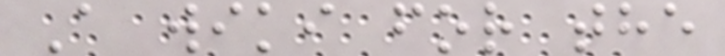A wiki for the
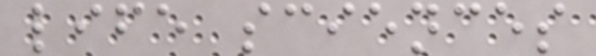life sciences
